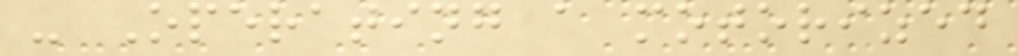- Operating a motorized
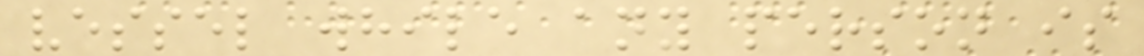vessel while any person is
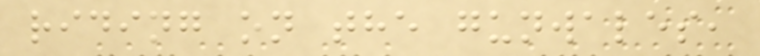riding on the gunwales,
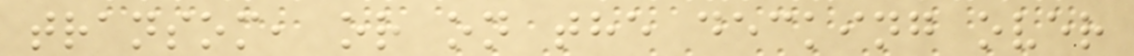transom, or on the decking over
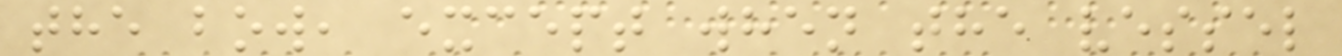the bow, except when the vessel
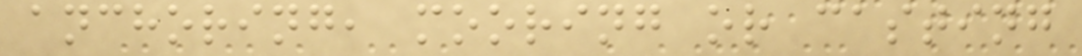anchoring, mooring or casting
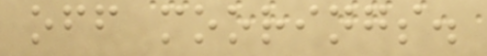off moorings.
